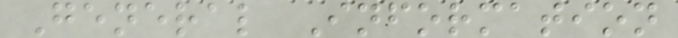General Information
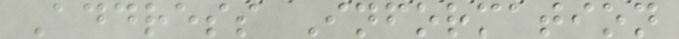Address Information
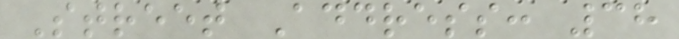Street Address: 38
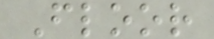Floor
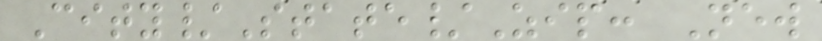City/State/Zip: New
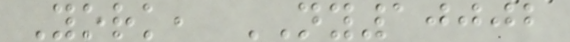York, NY10002
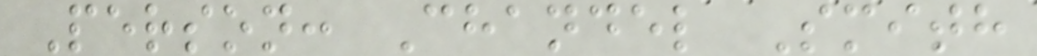Person: Chandel Smith
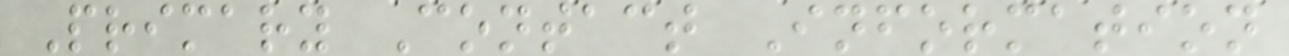Primary Contact Information
